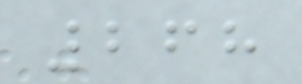268
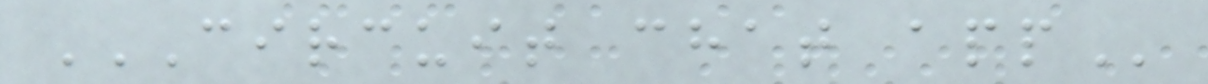CIRCUIT CHAT APP
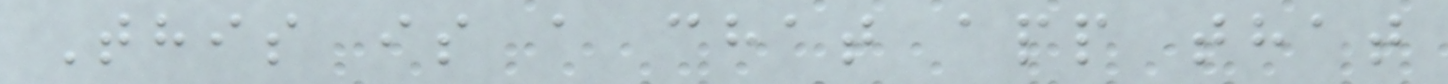This is a chat app that
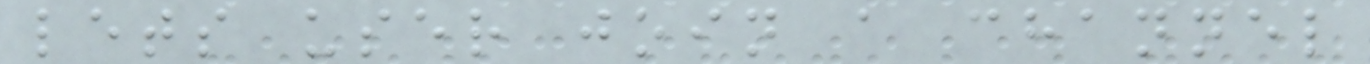lets user join a channel
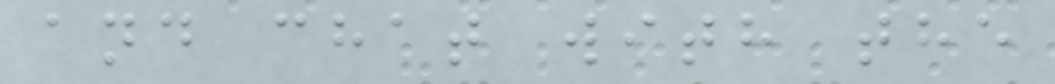and chat with the
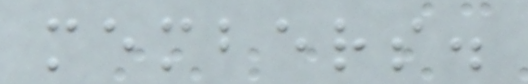members.
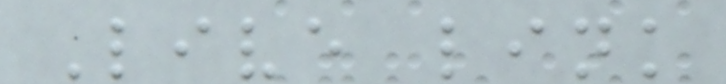Live link
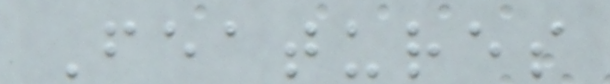Features
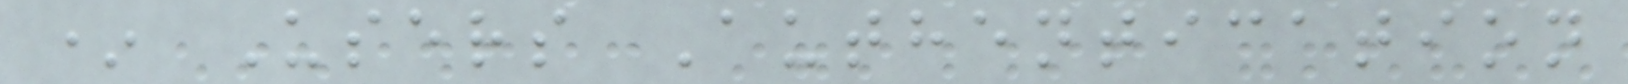* Users Authentication
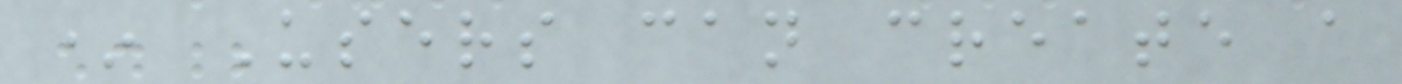* Users can create a
